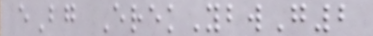eBg ErekYbwG2
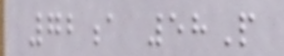72a 58P
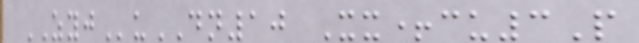ZYJuDN10 Xx+cu3P
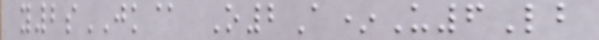y2sJK@ O2A*U6Lb
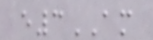e3AM
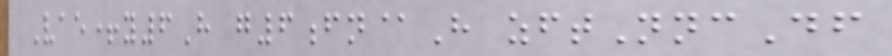Vae+y6H g6fn@H zftNncDf
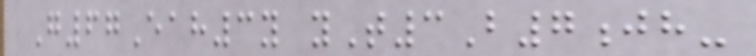G67Eah3y yT3B7jh-
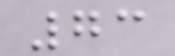73
